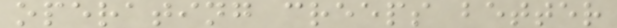operating creeps better
